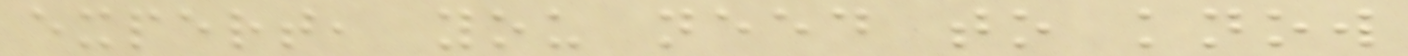expert, you need to know
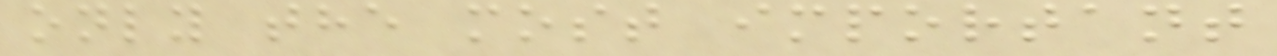only the most important
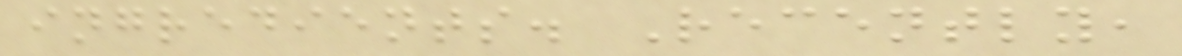ingredients. Recently,
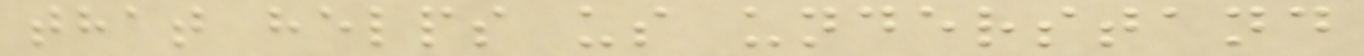that helps us understand
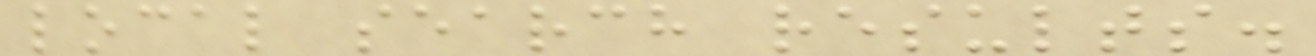local search results.
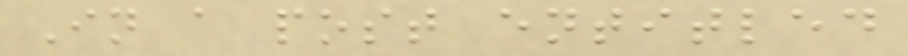In a post entitled
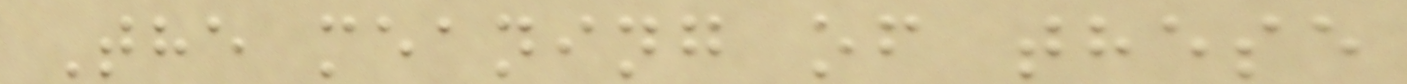The meaning of these
